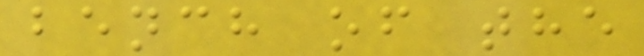bench of the
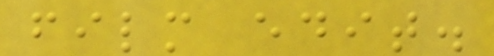film edit.
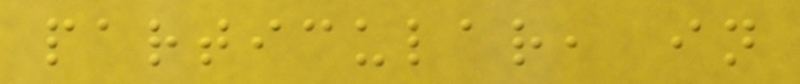particular, in
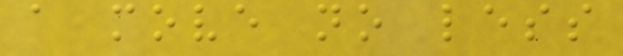a move no less
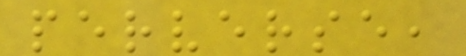perverse,
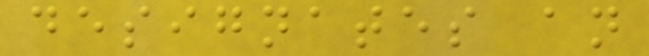designates an
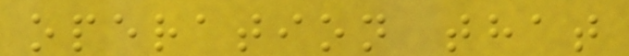operation that
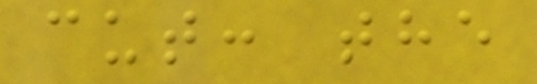cut: the
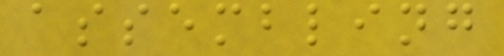assembling
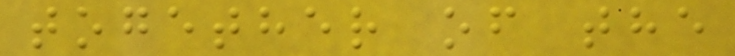together of the
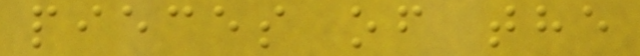pieces of the
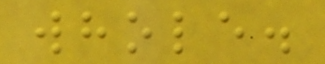whole.
